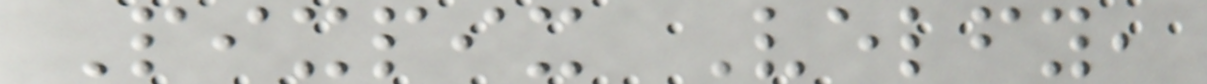Pixpix Velfy,
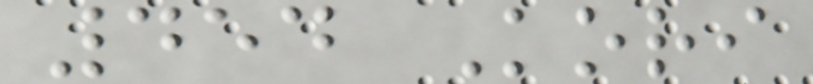454 Kori
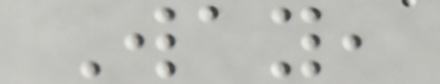Way,
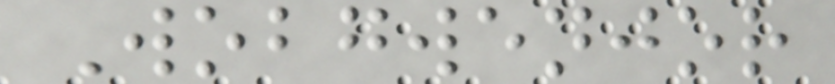Wobgwenjor
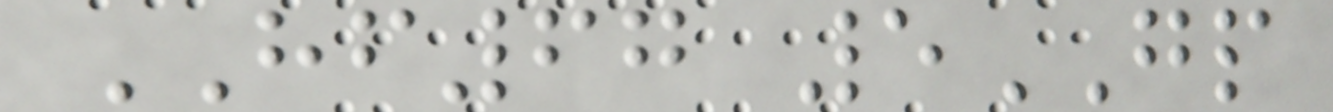HF67 5GP
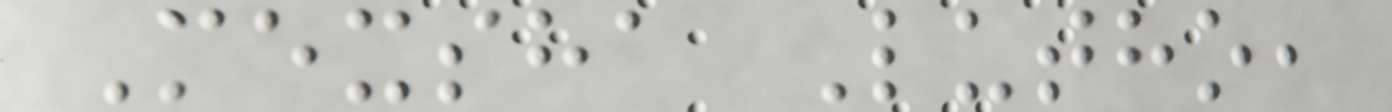Mexsha Lutho,
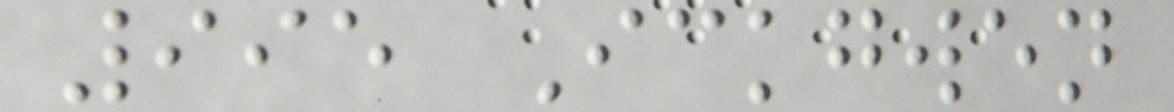995 Ickgwen
